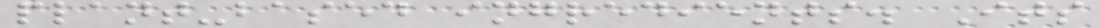plant-based ingredients. Its
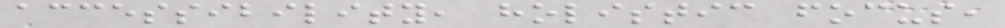accessibility, holistic focus,
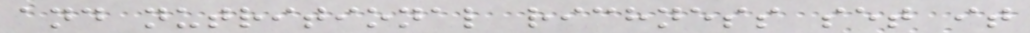and nutritional richness set it
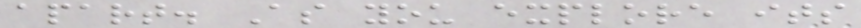apart. As you explore its
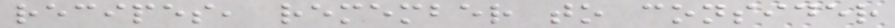recipes, remember to consider
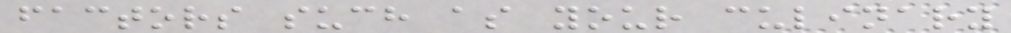factors such as your culinary
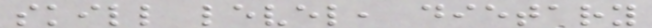skill level, dietary
